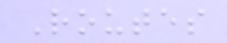Routes
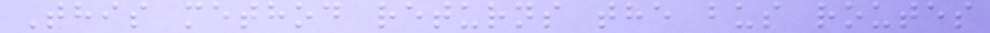This method returns the bus routes
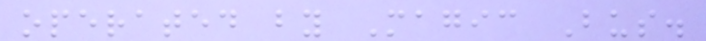operated by Magic Bus.
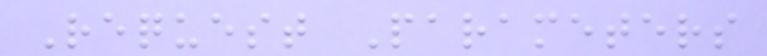Request Parameters
